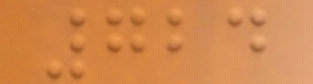724
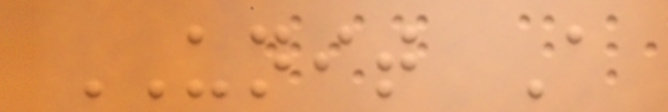UNIT A
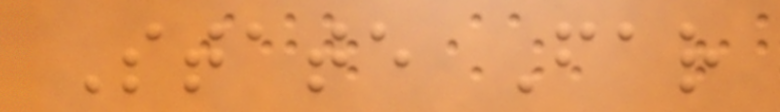State Far
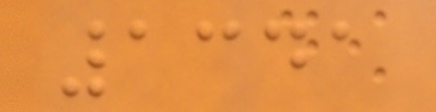1341
